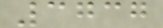3737
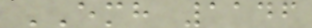EMH 1146
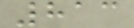813
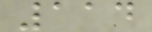114
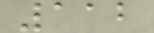112
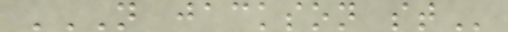N JACKSON ST
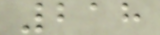218
